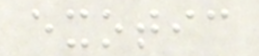exotic
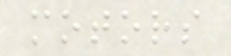motors
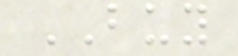BUY
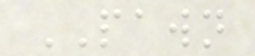PAWN
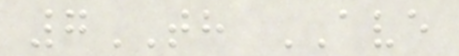7TH AVE
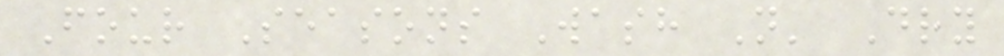Four Seasons Wash N' Dry
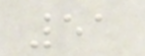51
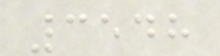3548
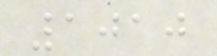1010
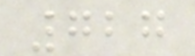727
